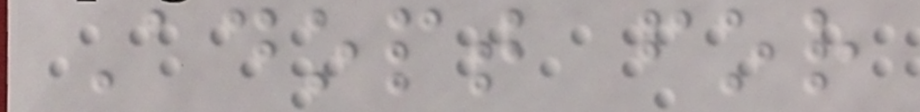Adopt for
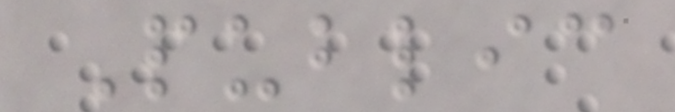Public
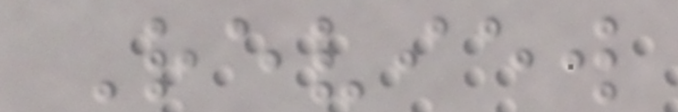Review
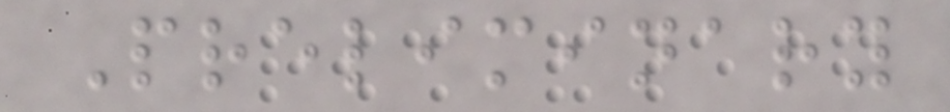Preliminary
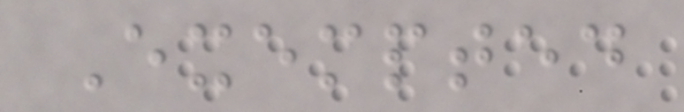Exempted
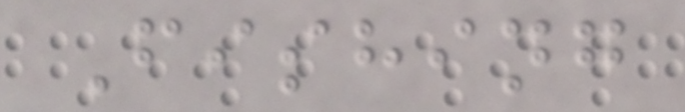Fishing
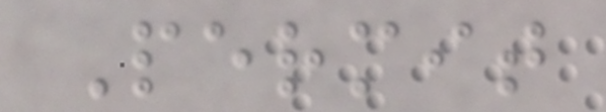Permit
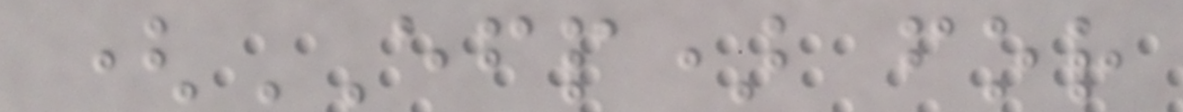(EFP) for
